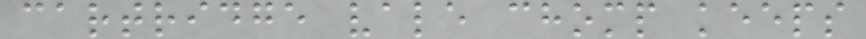cartridge vale chomp keeps
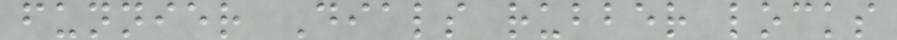funnier Dials rubber locks
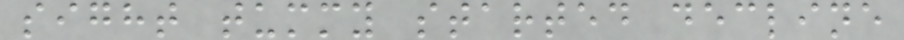sight tummy started decline
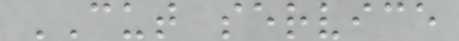CUT service
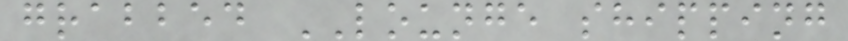grabbed LOUNGE shipping
